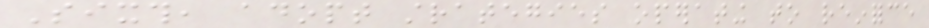Sixth, adopt strategies operating to reinforce
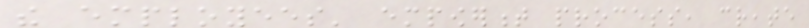the employees' empowerment process, create
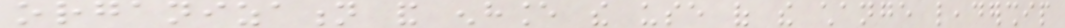organization and enhance the use of the change leadership
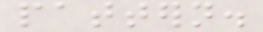pattern.
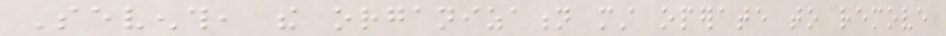Seventh, the organization must operate to remove
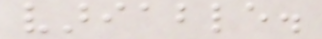variable.
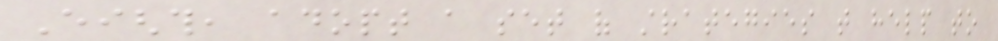Eighth, adopt a set of strategies that help to
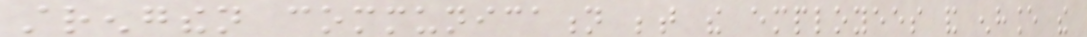strengthen communication between the employees and enhance the
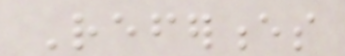References
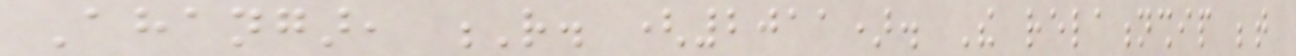Ahangar, R. (2011). The relationship between
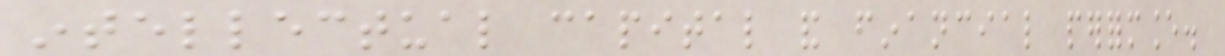intellectual capital and financial performance.
